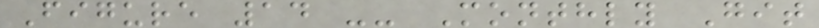Figure 14 -- Monthly Git
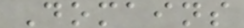Domains
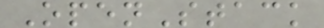OpenStack
